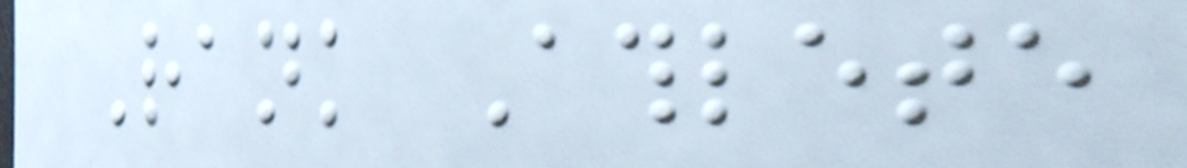Rank Athlete
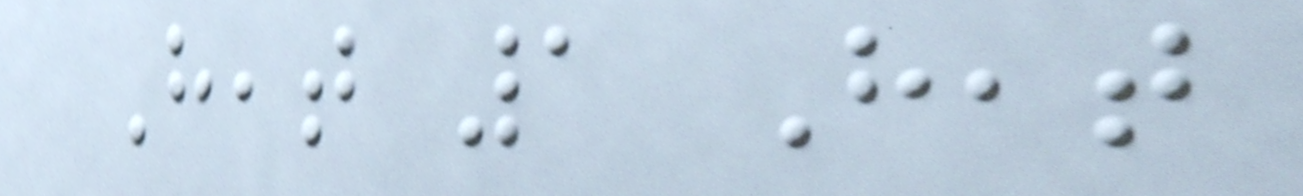Heat 1 Heat
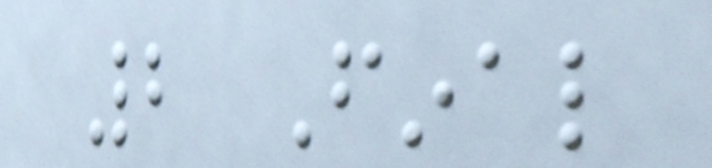2 Final
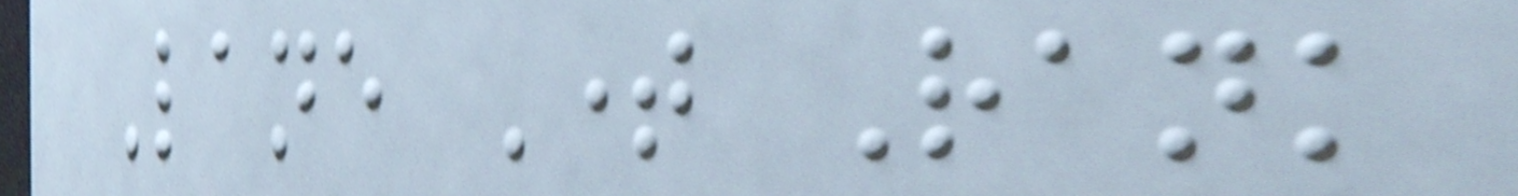Lane Time Rank
